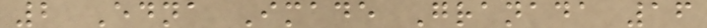2 Edna Imade Granada 16
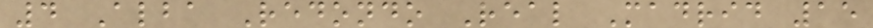4 Alba Redondo Real Madrid 15
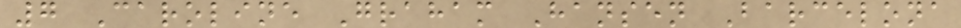7 Caroline Graham Hansen Barcelona
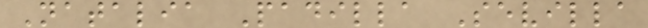Natalia Padilla Sevilla
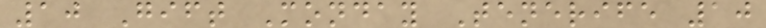10 Gift Monday Tenerife 10
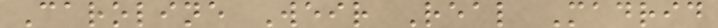Caroline Weir Real Madrid
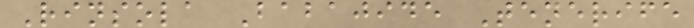Rinsola Babajide Tenerife
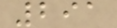291
